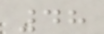48
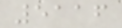5116
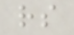rs
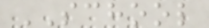SCHOOL
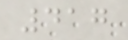417
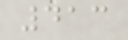413
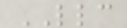LLC
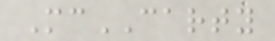McCARTY
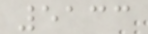5133
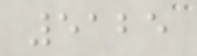5125
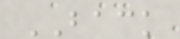BACK
